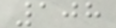108
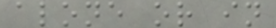alone or in
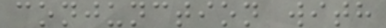conjunction with
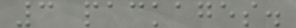3 packages.
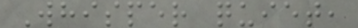Whisper quiet,
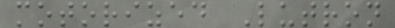motorized Lutron
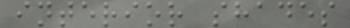interior shades
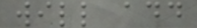will add
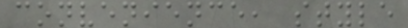convenience, style
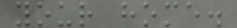your home.
